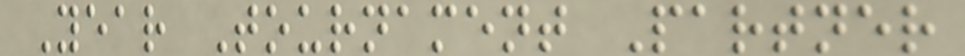Year Tournament Partner
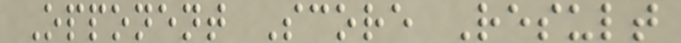Opponent Score Result
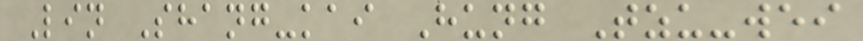Lin Shang-kai Hung Tzu-wei
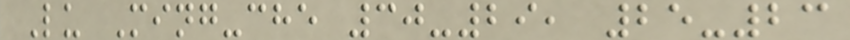Lu Ming-che 30-29, 25-23
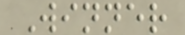Winner
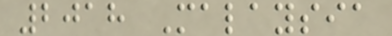2018 Malaysia
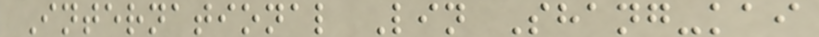International Lin Shang-kai
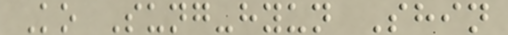Ko Sung-hyun Shin
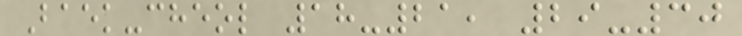Baek-cheol 18-21, 29-30
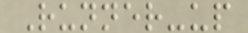Runner-up
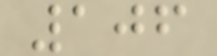106
